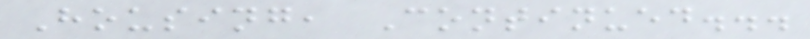Housing, Continued...
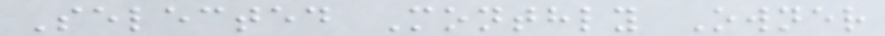Selected Monthly Owner
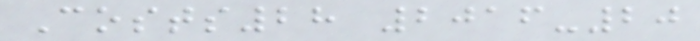Costs28 2016-20
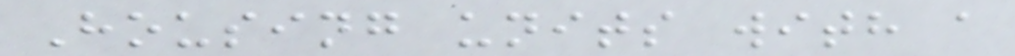Housing units with a
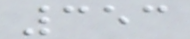353
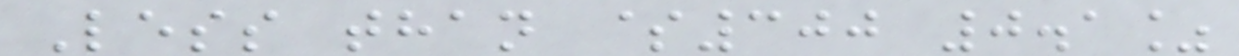Less than $300 0.1%
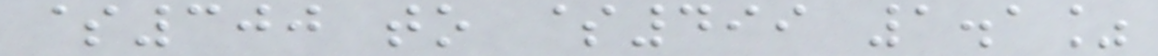$300 to $499 1.1%
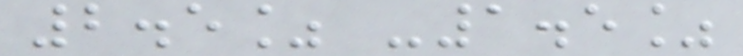2.5% -1.5%
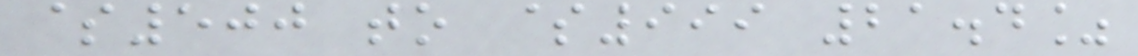$500 to $999 21.4%
